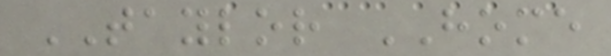TAYLOR HOME
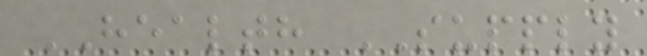HEALTH SUPPLY
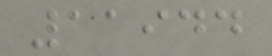11944
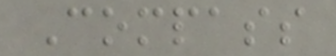Compass
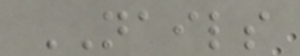NAILS
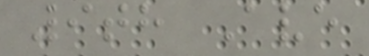9th Ave
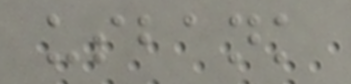usbank
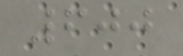600
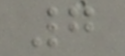7
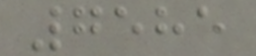7585
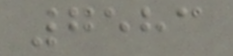7583
